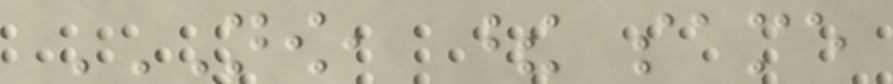NOW, THESE SAME
